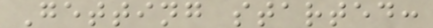Getting started:
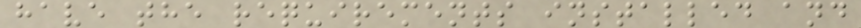have the requirements installed and
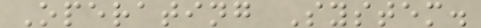Operating System.
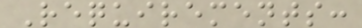Requirements:
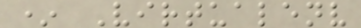* Virtualenv
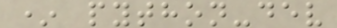* python-dev
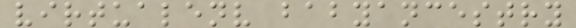virtualenv babyancestry
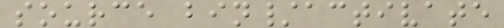source bin/activate
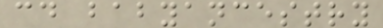cd babyancestry
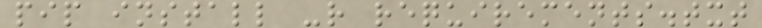pip install -r requirements.txt
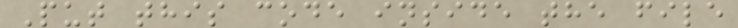Put this code inside the file
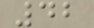42
